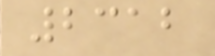2312
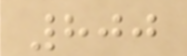800
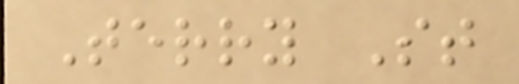Terry St
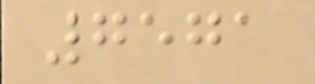7571
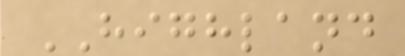HIGHLAND
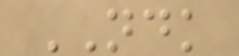NDK
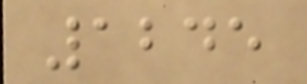1245
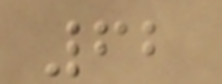62
